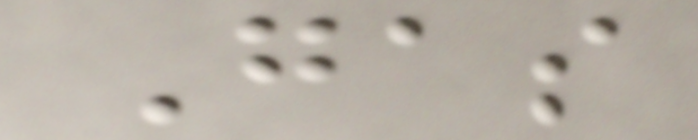Gas
